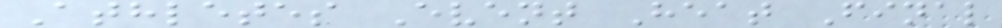Athletes Event Heat Final
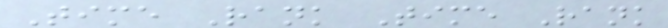Time Rank Time Rank
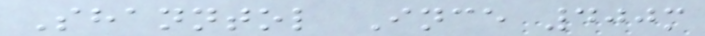Shanntol Ince 400m
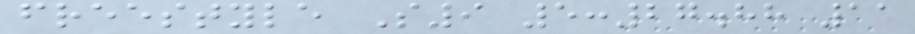freestyle S9 5:27.88 11
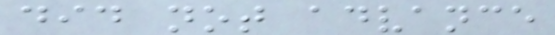did not advance
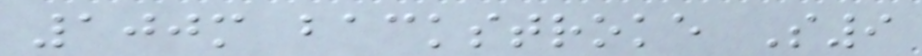100m backstroke S9
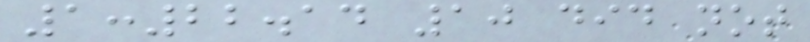1:22.14 10 did not
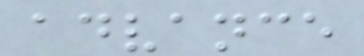advance
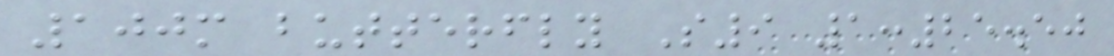100m butterfly S9 1:25.50
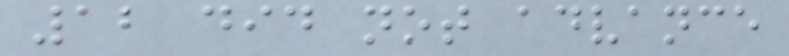12 did not advance
